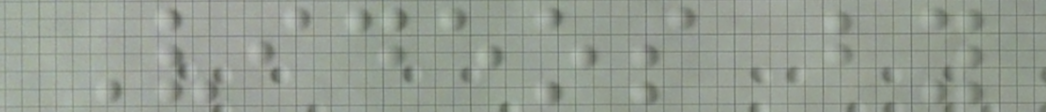Videos by
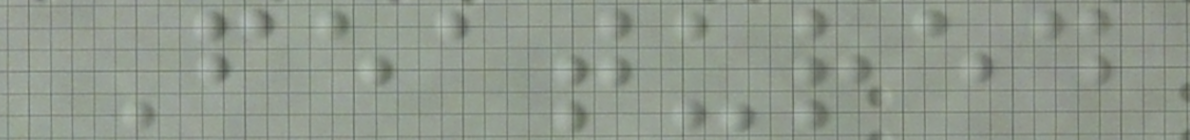Featured
